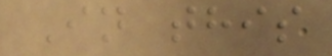In this
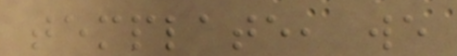template, we
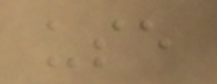use
